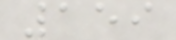159
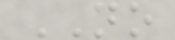NO
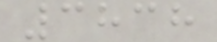3838
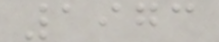1973
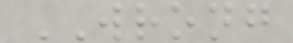WRONG
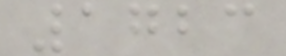1723
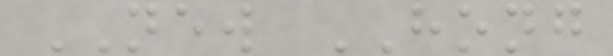NEW HONG
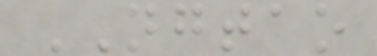NGTAO
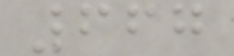667
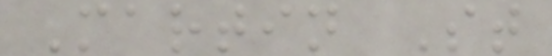Martin St
